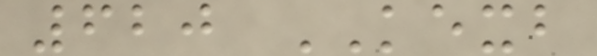620 KEXB
